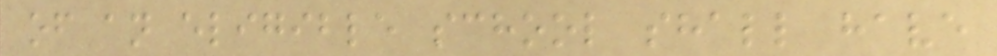of an eligible school shall have
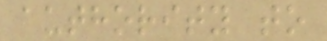authority to
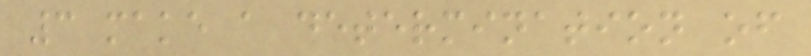3 make a determination of
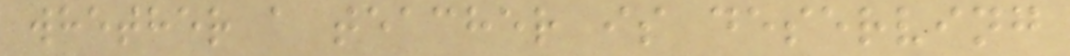whether a teacher is deserving
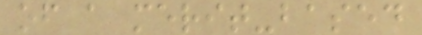of a merit-based
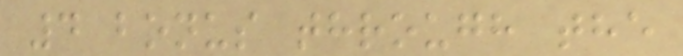4 bonus through the
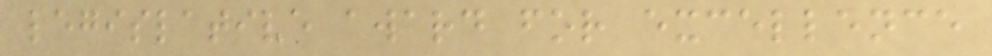legislative award for excellence
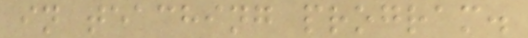in teaching program.
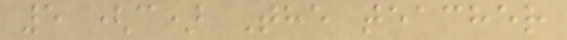5 (c) The teacher
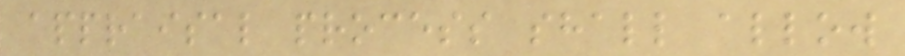appraisal process shall allow
